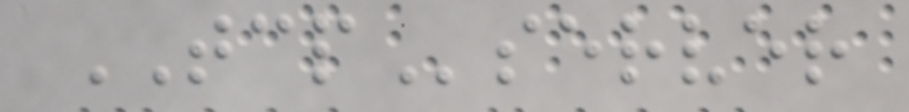TCPserver
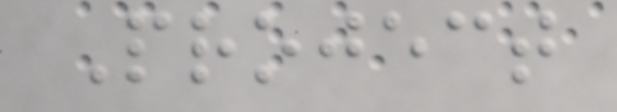Project
